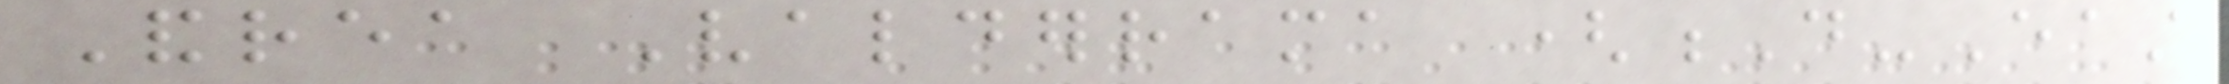Andrea Valderrama (D-East
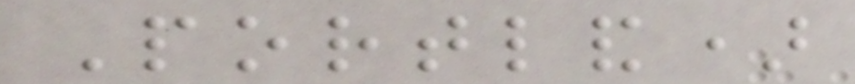Portland)
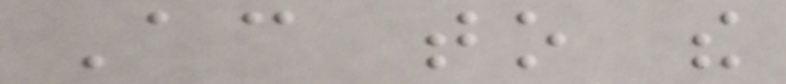According to the
